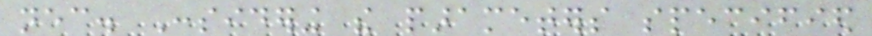necessary. Considering the parameters specified
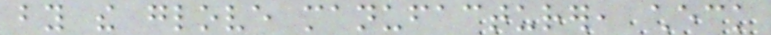by the glove manufacturer, check
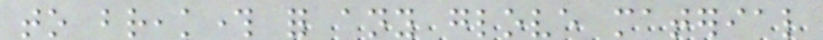to breakthrough for any glove material
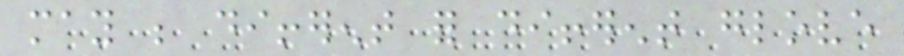may be different for different glove
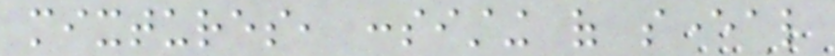mixtures, consisting of several
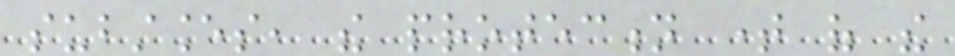substances, the protection time of the
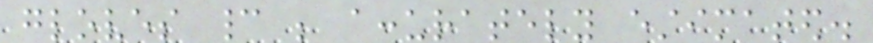gloves cannot be accurately estimated.
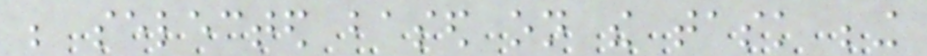be selected based on the task being
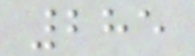285
